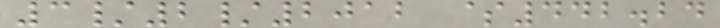3/2/2012 $442.24
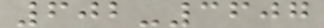602-3607
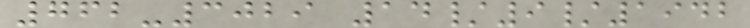762-3029 14/9/1942
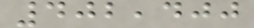402,400
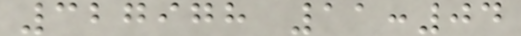327978 11:04
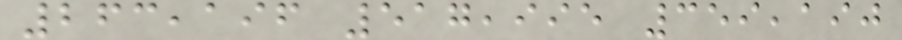263,196 517,995 359,190
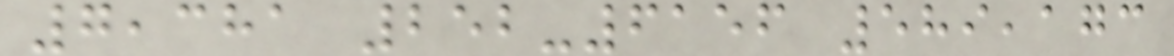7,381 252-6156 589,173
